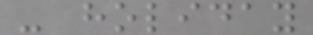- holiday
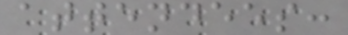attendees:
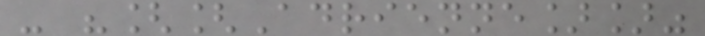- "[[Adrienne]]"
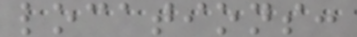locations:
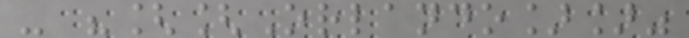- "[[Orlando]]"
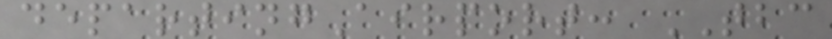departingAirport: TBC
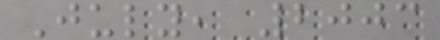July, 2003
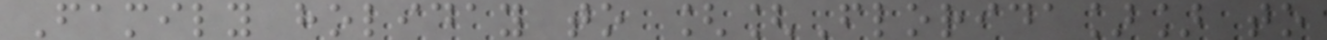Family holiday to [[Florida]] to
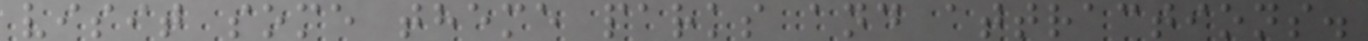visit some theme parks and attractions.
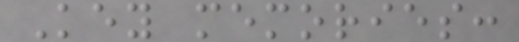Key memories:
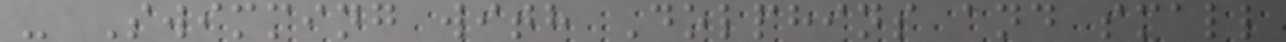- Swimming with Dolphins and small
